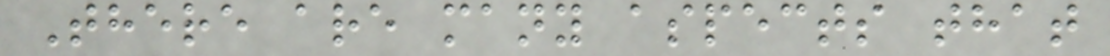There are many aspects that
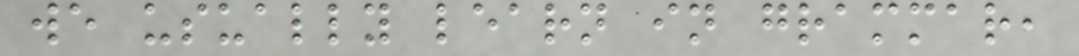we usually learn in grammar,
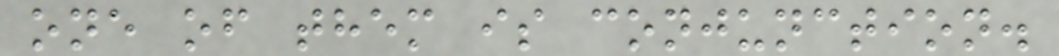one of them is conjunction.
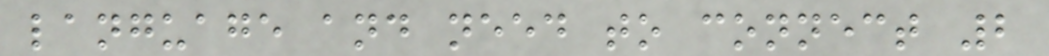language and need to connect 2
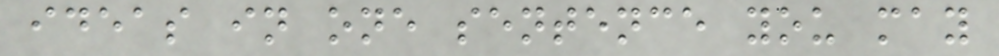ideas in one sentence you may
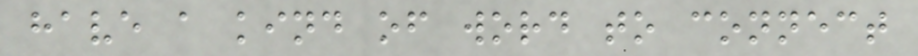have a kind of word to connect
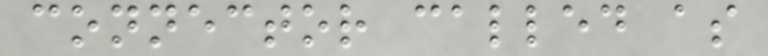connector called as
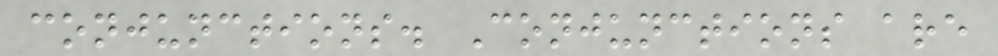conjunctions. Conjunctions are
